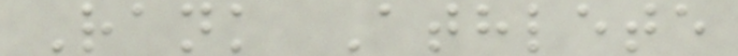Rank Athlete
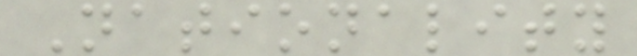Nationality
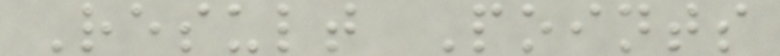Result Points
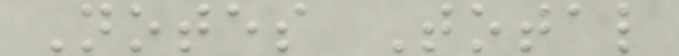Notes Total
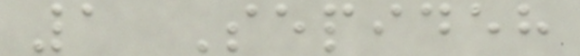1 Sepideh
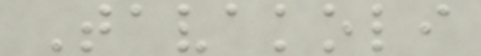Tavakoli
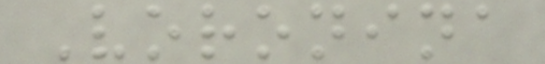Voronina
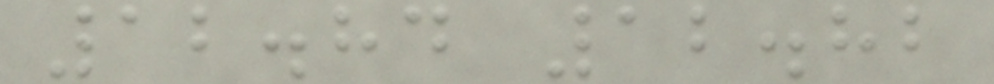12.84 12.82
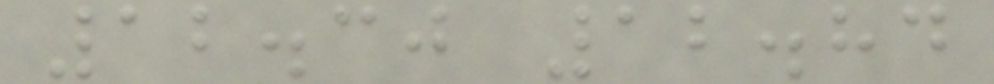12.30 12.84
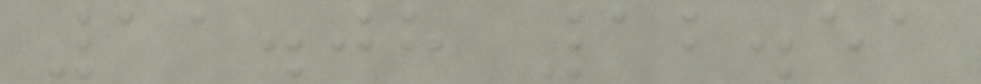11.08 12.51
